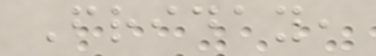Friday,
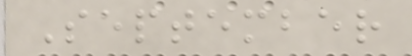September
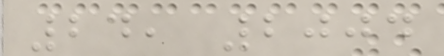24, 2004
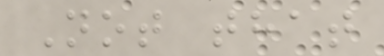Not that
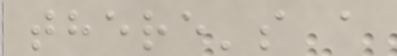there's a
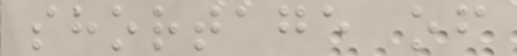shortage of
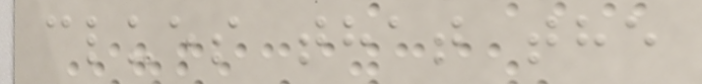clues that the
